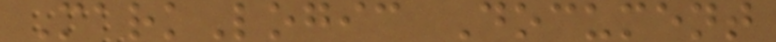MarkLogic Document
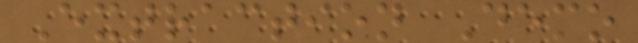Extraction Demo
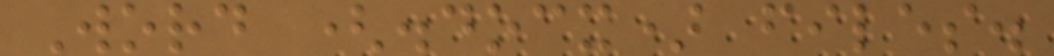Word (.docx) files.
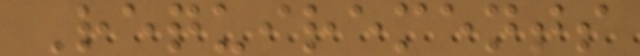Requirements
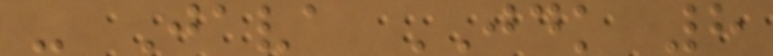- Java JDK 8
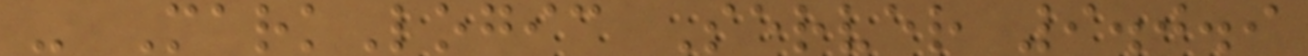- MarkLogic Server 9.0.9
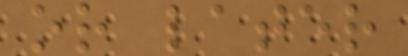or later
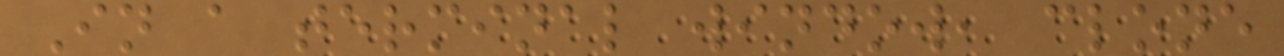In a terminal window, clone
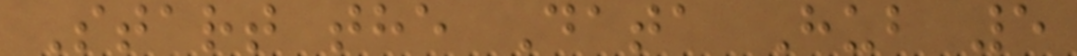Start the Data Hub 5
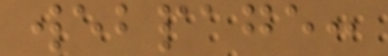webpage:
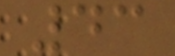43
